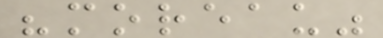"moreau"
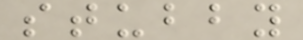stubby
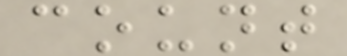count
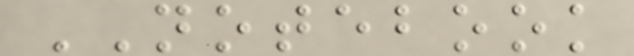NOTEBOOK
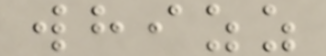whizz
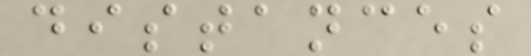distances
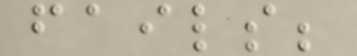fails;
